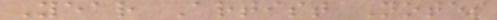Year Artist Notes
